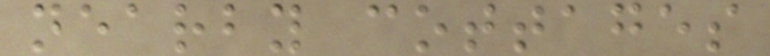nearby cottages
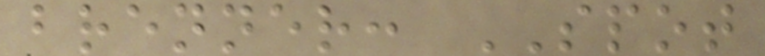brenner: SPOT
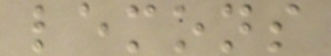lemons
